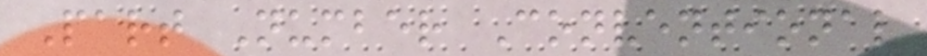Part Number Conventional
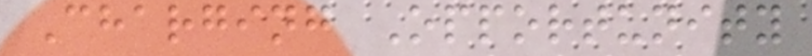Charging Opportunity
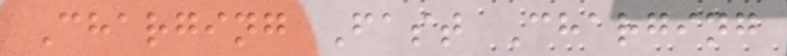Charging Fast Charging
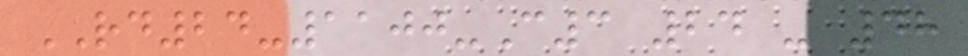RD24-1100-C3 24 - 48
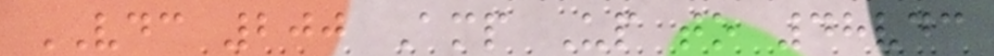VDC 200 Amp Up to 48vdc
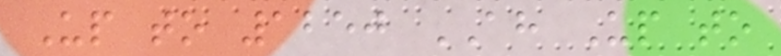Up to 1250 AH Up to
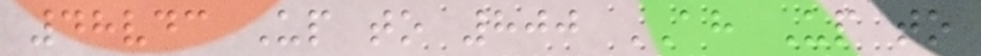48vdc Up to 800 AH Up to
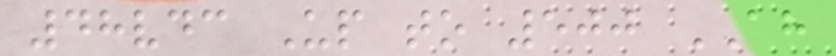48vdc Up to 500 AH
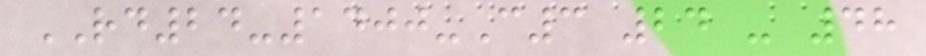RD24-1400-C3 24 - 48
